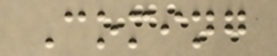Coming
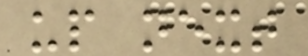up next
